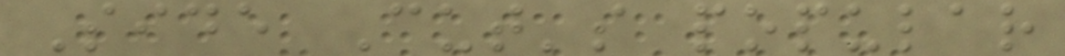Side Cut's popular
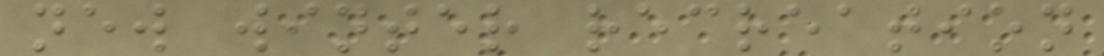new winter recreation
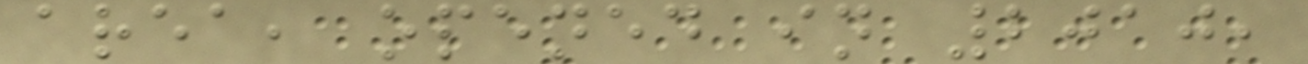area, opened in 2010,
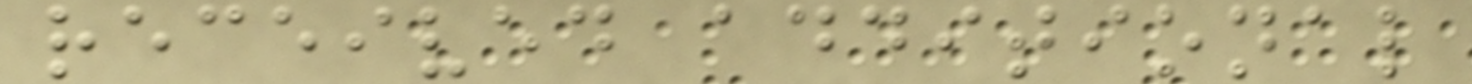received additional
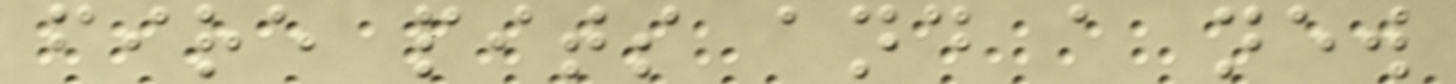fire pits and a new
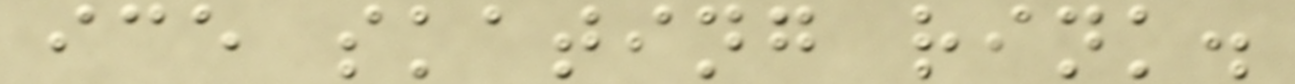ice skating rink.
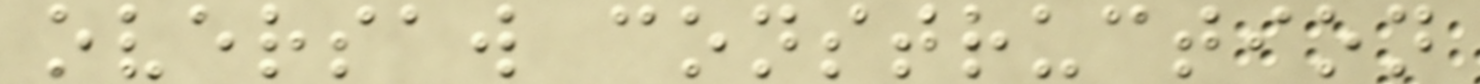oversaw construction
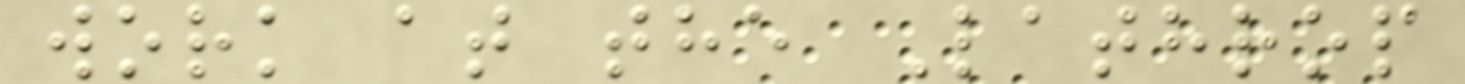work at the Lathrop
